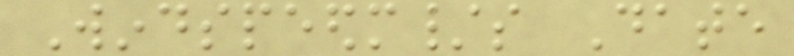Windspeedm/s Date
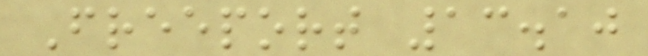Freeport 13.10
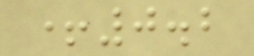+0.2
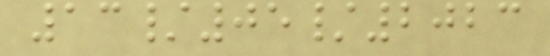13/05/2023
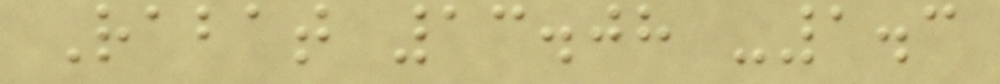Rabat 13.08 -1.3
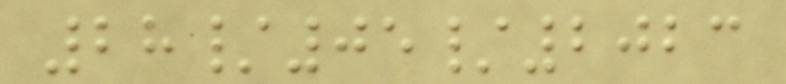28/05/2023
